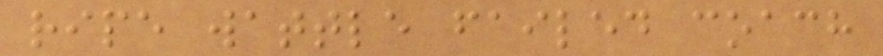ripe wattle failed coach
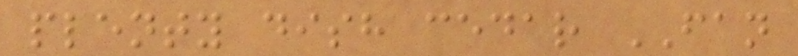plenty dish cedar FAN
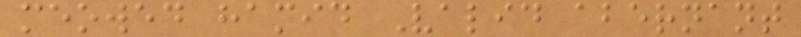meowed hamid Valid abernant
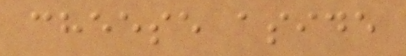cheese aside
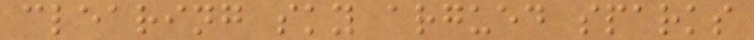clearing sky argued sparks
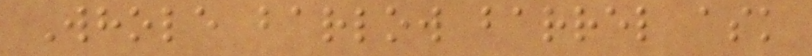Whole barlow barrel ask
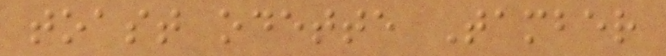toast odette Tamber
